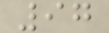97
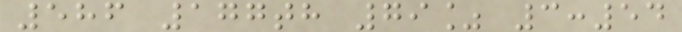586 177th 79% 3:54
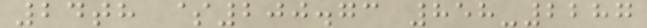24th $200.73 858-2287
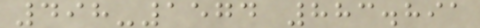498-1574 883.891
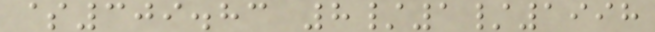$309.83 8/1/1998
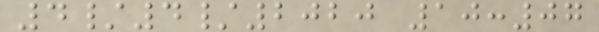4/4/2020 10:07
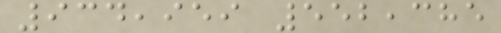934,959 552,385
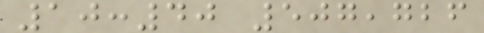10:40 507,726
